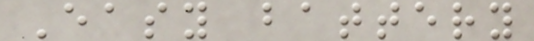Easy battery
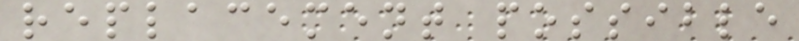replacement possible
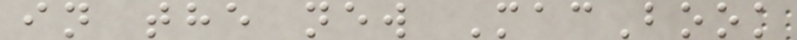in the new MacBook
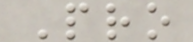Pro
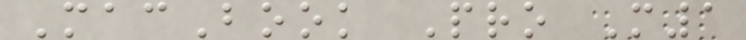MacBook Pro M1
